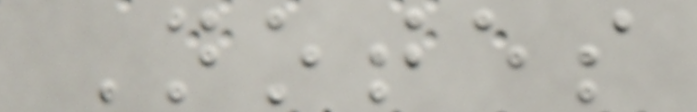Notes
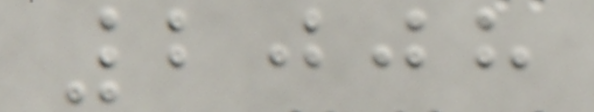2008
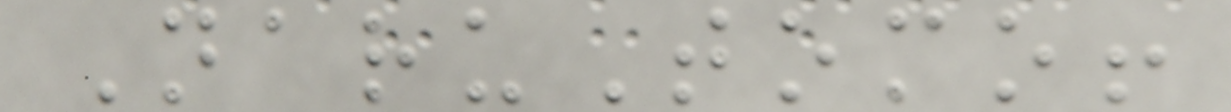NaruTomo!
